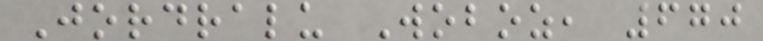Jordralu Woboz, 670
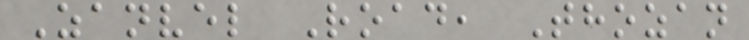Zanvel Road, Thozan
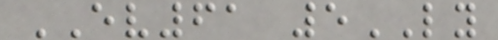EV61 5LY
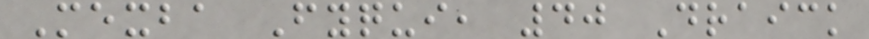Mexba Fyqui, 40 Draick
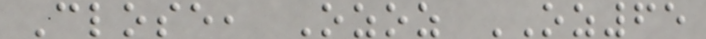Close, Ozoz OZ65
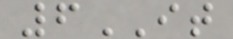6IT
